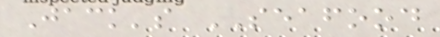Jack's SEAFOOD
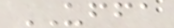UFFA
